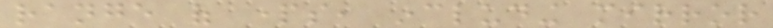range of parts, including mirror
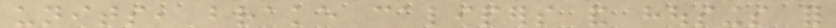units, brake calipers and housings for
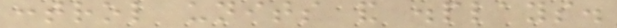control units and displays.
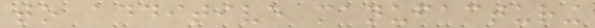to additive manufacturing
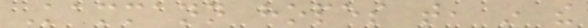Kammann hopes that, in the
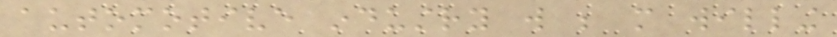automotive industry will be more willing
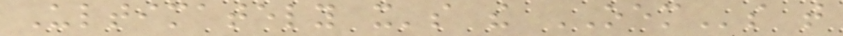Ultimately it's the OEMs that
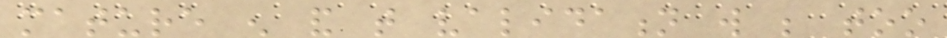mature enough and that validation will be too
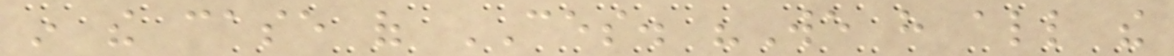in the case of CES. "We have all the
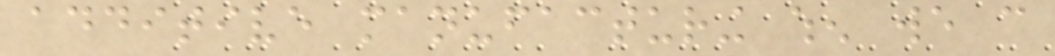additive manufacturing when we can
